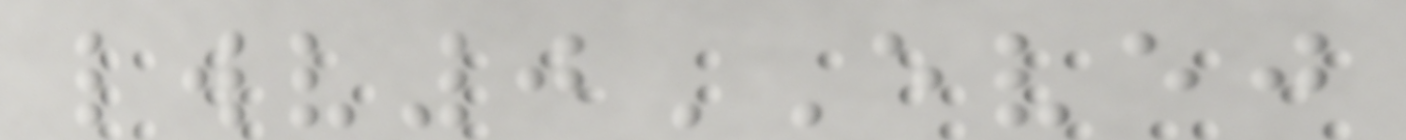lwv0EVEJ
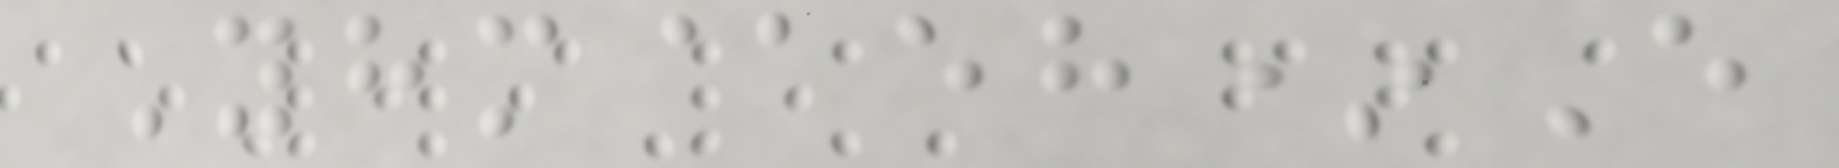Yhm@eh*E
